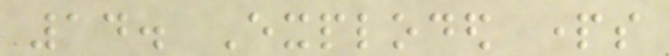14. Exploded parts
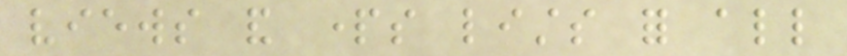views and parts lists for all
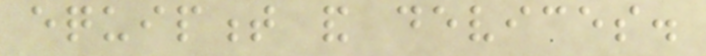equipment and devices.
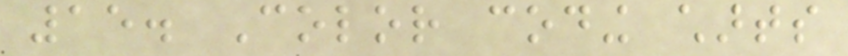15. Color coding charts
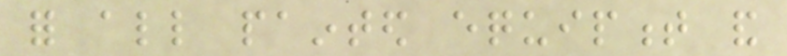for all painted equipment and
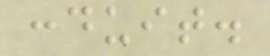conduit.
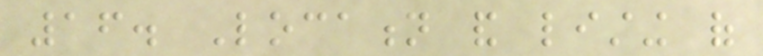16. Location and listing of
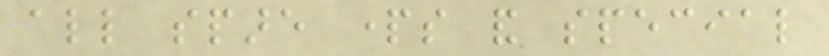all spare parts and special
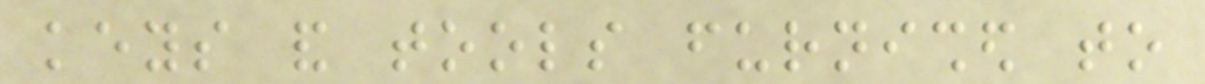keys and tools furnished to
